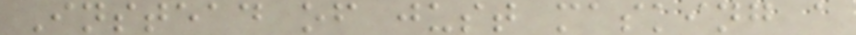Instead of just masking a
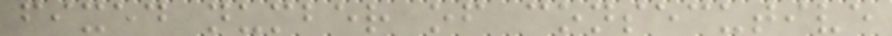fixed number of consecutive
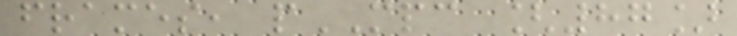frames, pMPC [87]
